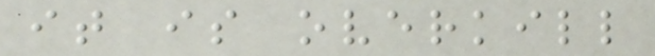it is overkill
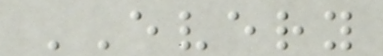EVERY
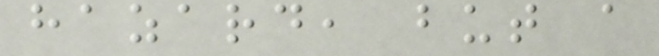hazard, but a
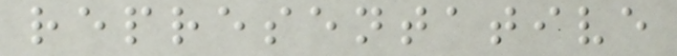representative
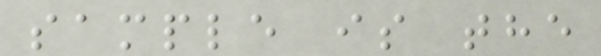sample is the
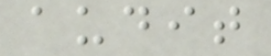audit
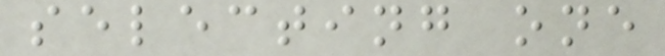selecting one
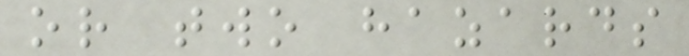or two hazards
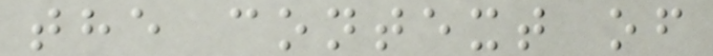the context of
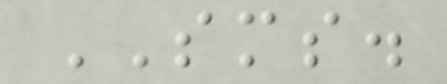SMS.
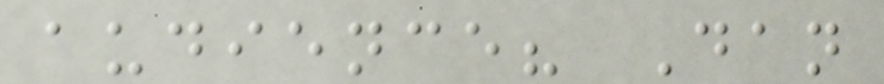audience? Dan
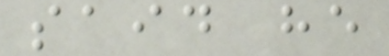said he
